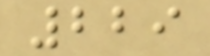229
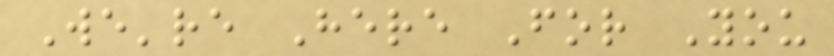We're Here For You
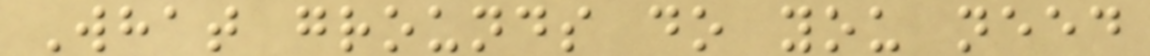What grounds do you need
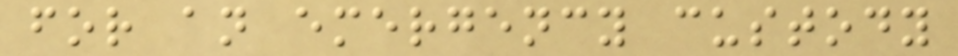for an emergency custody
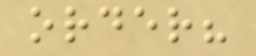order?
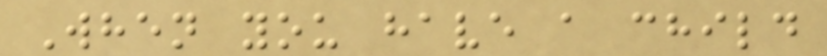When you have a child
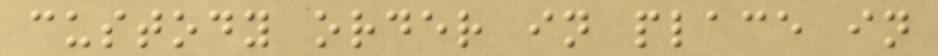custody order in place in
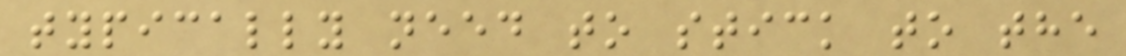typically need to stick to the
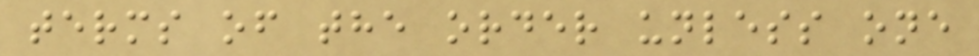terms of the order unless one
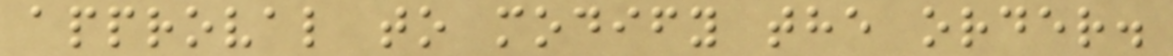approval to modify the order.
